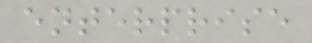enterprise
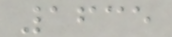1635
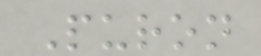Puron
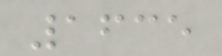1635
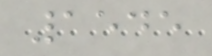1545
